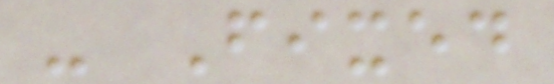- Fixed
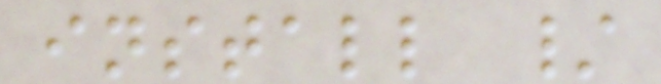install /
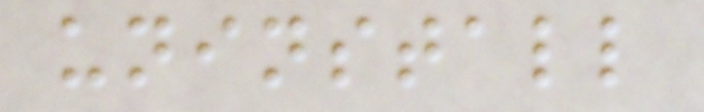uninstall
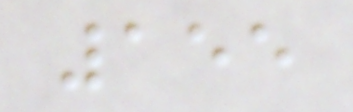155
